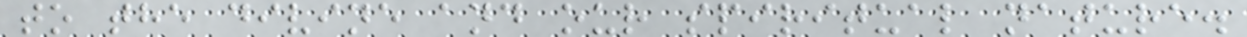to the divine and our spiritual nature.
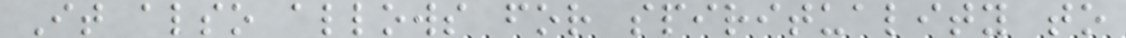It also allows for spirituality to
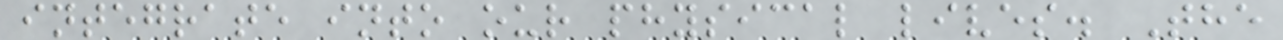integrate into our physical lives. The
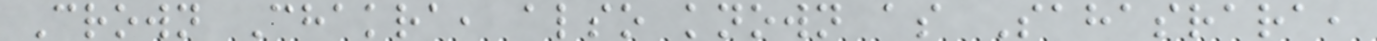Crown Chakra, also known as Sahasrara,
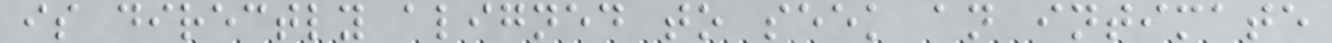is directly aligned to seek an intimate
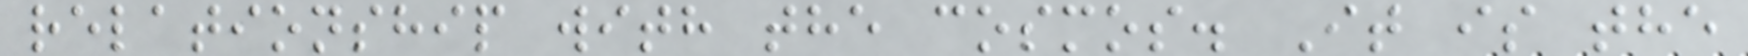relationship with the cosmos. It is the
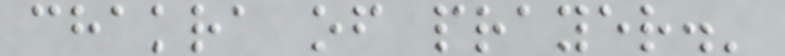chakra of prayer.'
